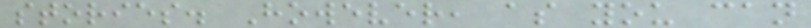stories. However, as you can
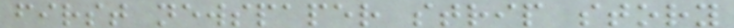first newspaper strip story
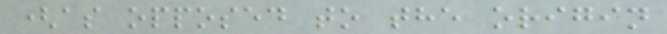(as opposed to the origin
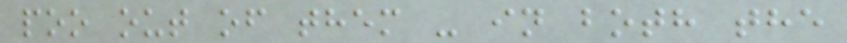poo out of them - in both the
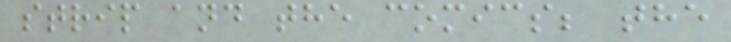strip and the comics; the
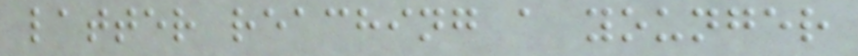latter reaching a younger
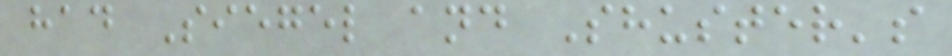had Siegel and Shuster's
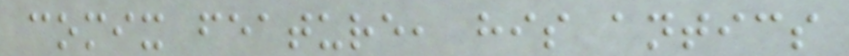comix feature, his antics
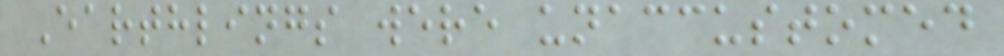Earthlings were unaccustomed
